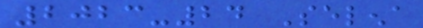2023-24 Selena
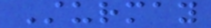Sturmay
